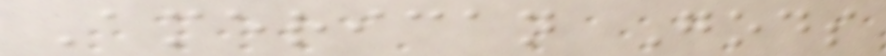American Gods
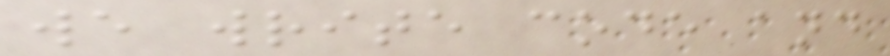we write code and
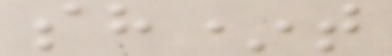sh*t
